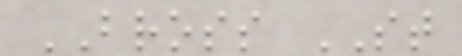BROSS ST
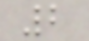2
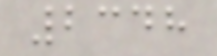2348
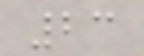23
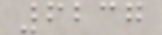6237
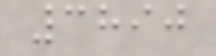3890
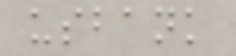usbank
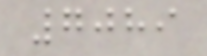7089
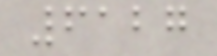6127
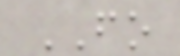FO
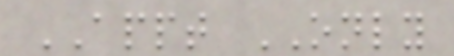APPT ONLY
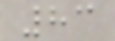83
